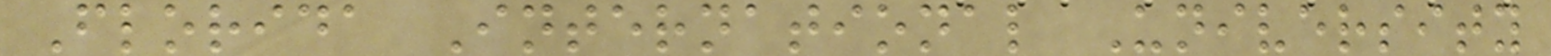Florida International University
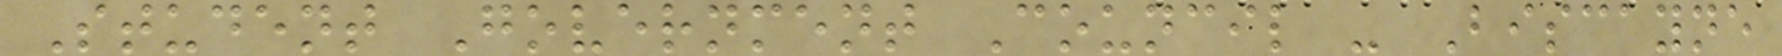Student Government Council - Biscayne
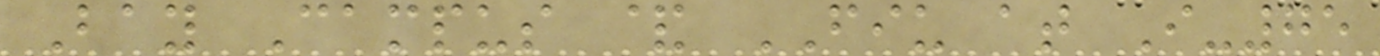Bay Campus & FIU at I-75
